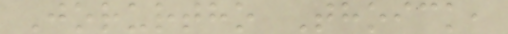Jorurtho Thoick,
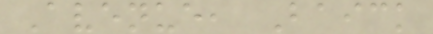Avenue, Baick
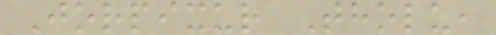Jorpixur Tholu,
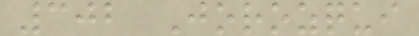302 Jorozqui
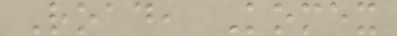Road, Komex
